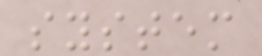system
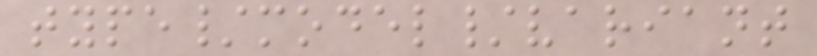type/model/variant
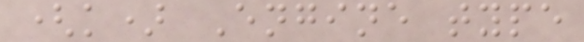(k) Engine type
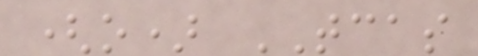(o) TCAS
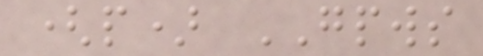(p) GPWS
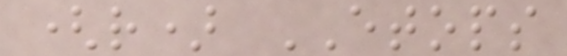(r) ETOPS
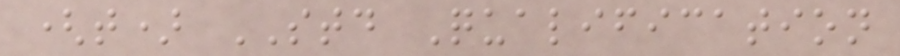(t) STD Qualification
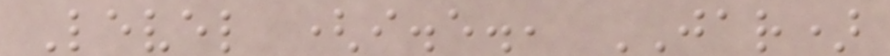Level (i.e., JAR)
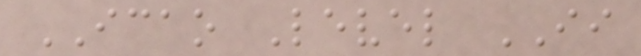ICAO Level II
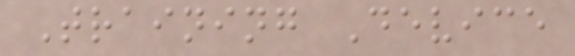Training Device
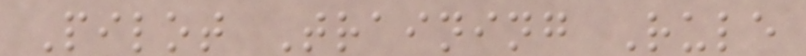Pilot Training Rule
